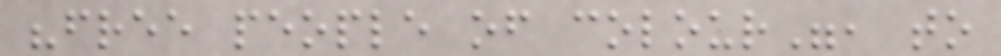"free people of colour", to
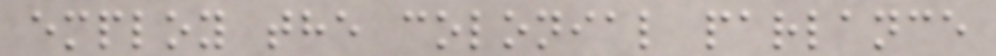employ the colonial parlance
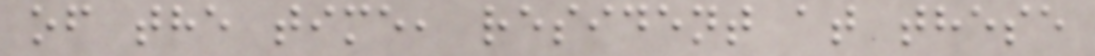of the time, resident at these
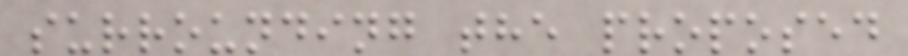surrounding the proposed
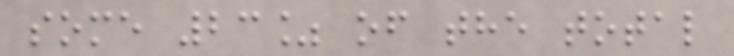some 23% of the total
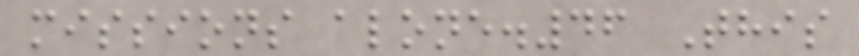missions alone.46 This
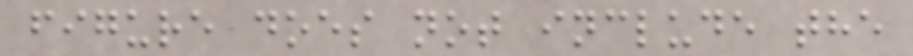figure does not include the
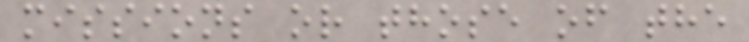missions or those of the
